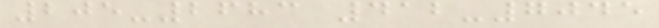205-2683 412-7045
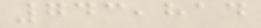743,814
